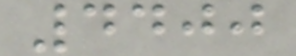4400
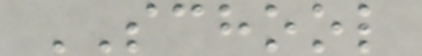SCHOOL
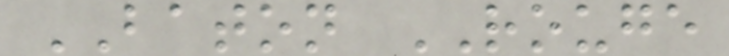BATON ROUGE
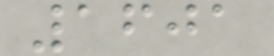1601
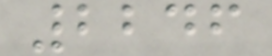2246
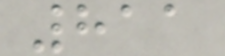811
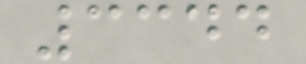3344
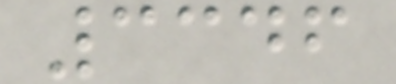3346
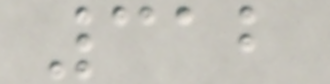312
